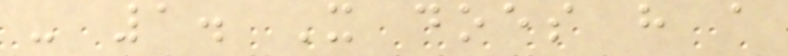- 1. It does have a
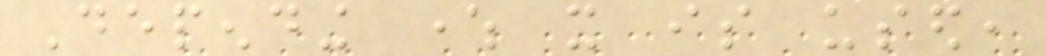Depending where it is used,
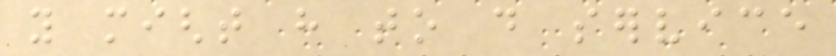you might have to do service
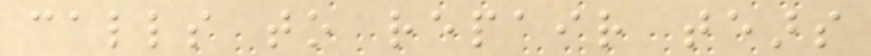calls to repair tears
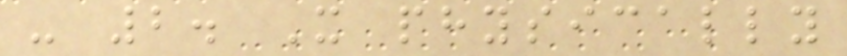- 2. It physically
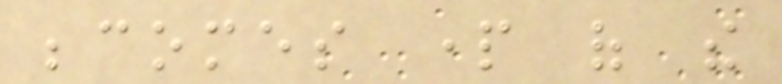becomes part of the
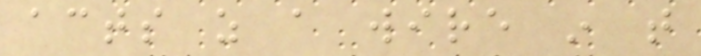acts as a wire in that
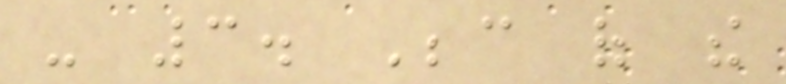- 3. Because of the
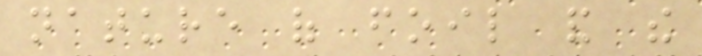nature of foil and the
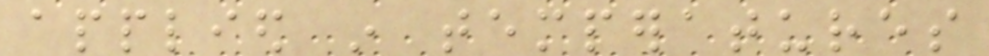applied in temperatures
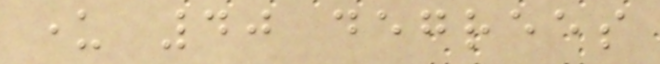under 40 degrees
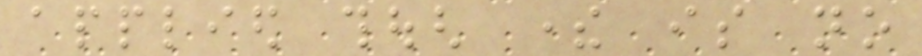applied though there is no
